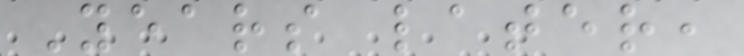Years later,
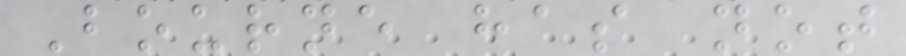Bourne has not
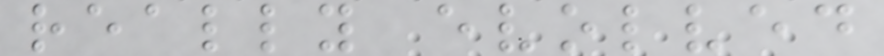really evolved
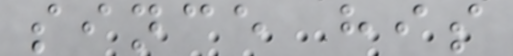since his
